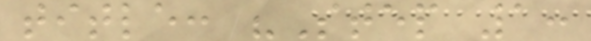title: "Step 1:
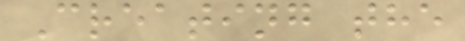Creating the
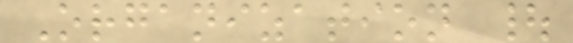Organization |
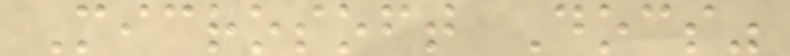Microsoft Docs"
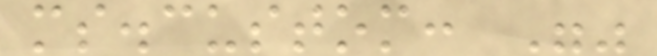ms.custom: ""
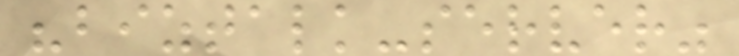"biztalk-server"
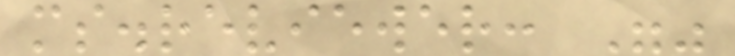ms.reviewer: ""
